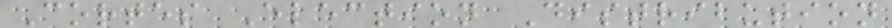Cortes Election Distribution
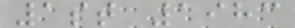1st 1983
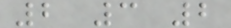2 3 2
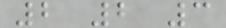2 2 3
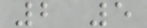2 5
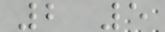2 5
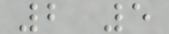2 5
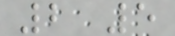2 5
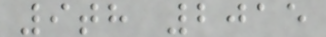9th 2015
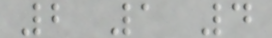2 1 4
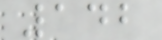142
